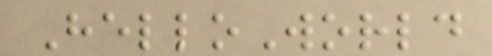HelloWorld
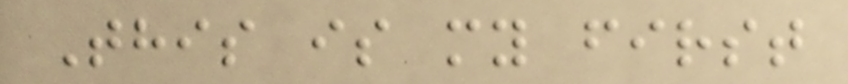This is my first
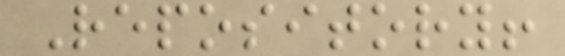Repository!
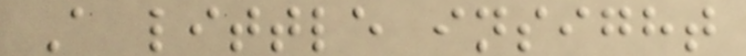A little insight
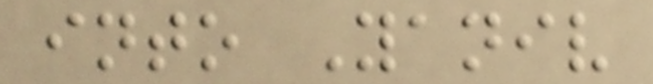into Yaniv
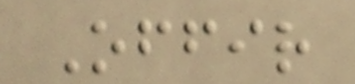Offir
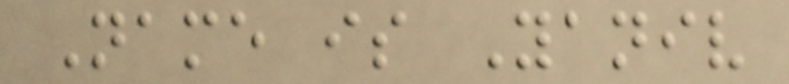Name is Yaniv
